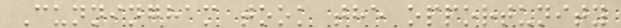Cunningham took the opportunity
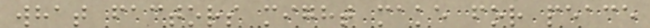what factors might make for peace
